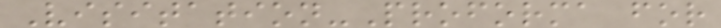Visitation-Proforma for
